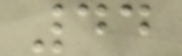44
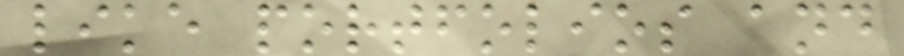like portfolios and
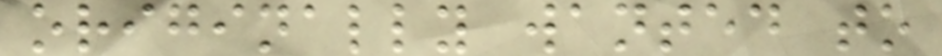originally wanted to
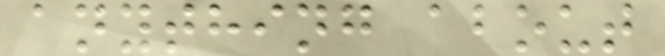anything about
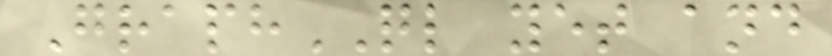GraphQL yet and
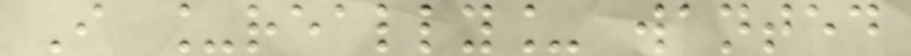I _really_ wanted
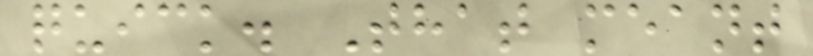quick. That meant
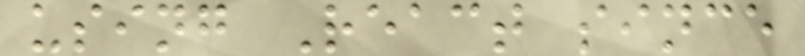using React since
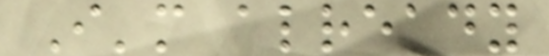I'm already
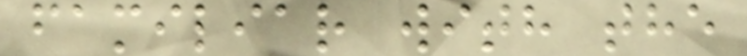familiar with the
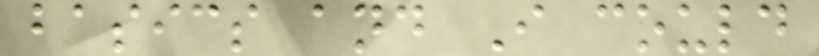basics and I could
